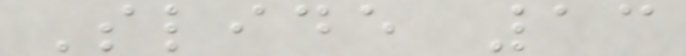Slide 13
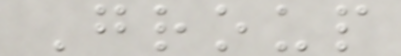Group
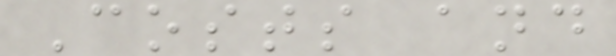Costs and
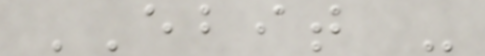EBIT -
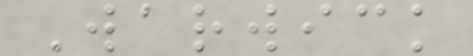Warwick
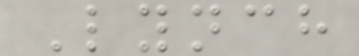Lynch
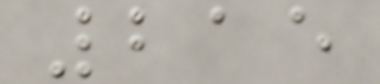215
